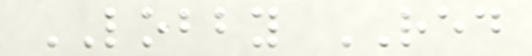LOBBY RED
